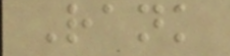Rank
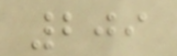209
